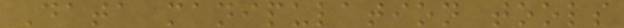Data manipulation tools
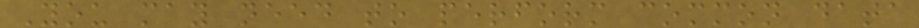You may need to perform common data
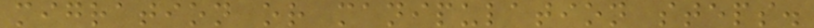migration or manipulation steps.
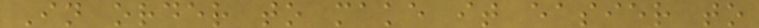In order to make it easier to
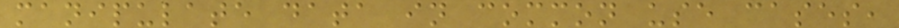manipulate data in common use cases,
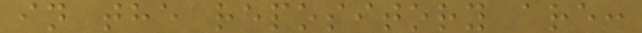in the repository are:
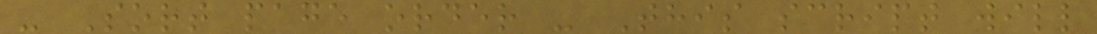- Sort page order - This script will
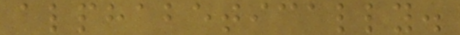alphabetically.
